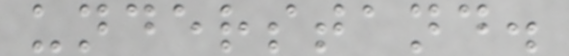understand.
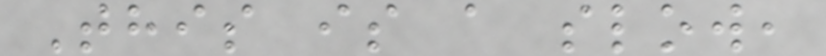This is a slow,
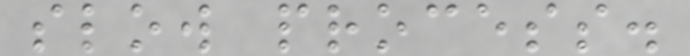slow process.
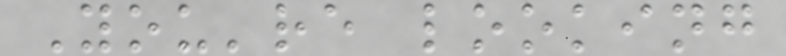You're looking
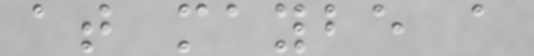at maybe a
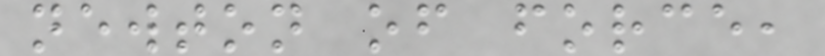newton of force,
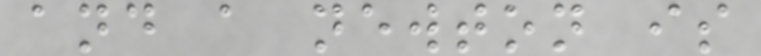and a newton is
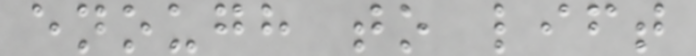enough to lift
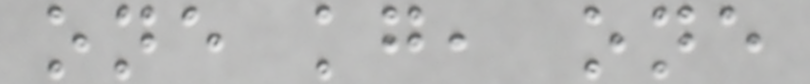one kg, one
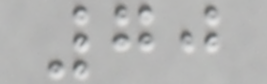70
